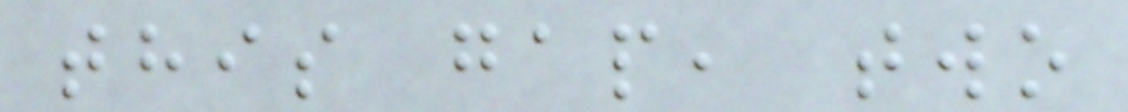this gap, two
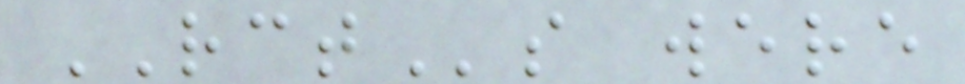RCTs were
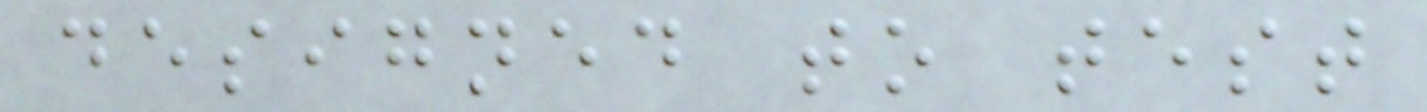designed to test
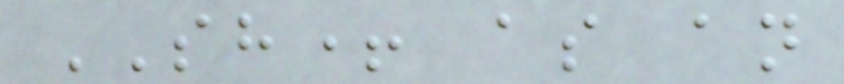SH+ as an
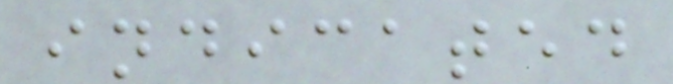indicated
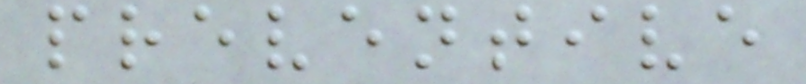preventive
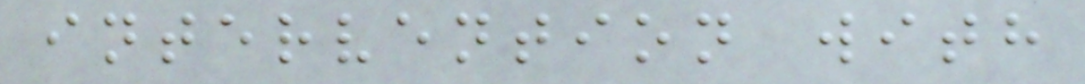intervention with
